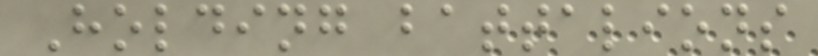Holding battalions
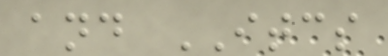and ITCS
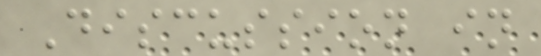Discussion in
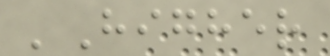'Higher
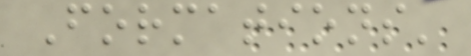Formations'
